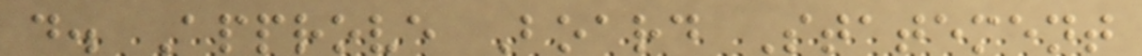d. Approve Board Statement
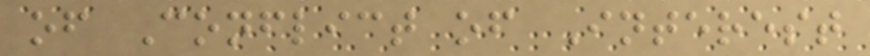of Conflict of Interest
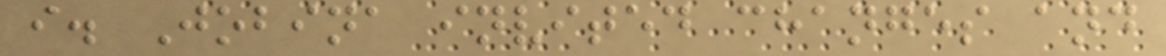i. Jobina invited changes and
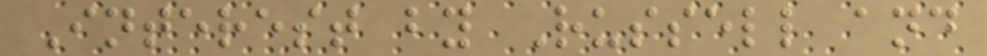Interest by Russell and
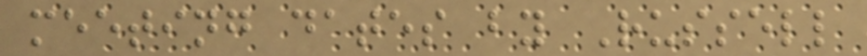meeting dates by Russell
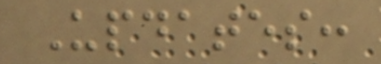Updates:
